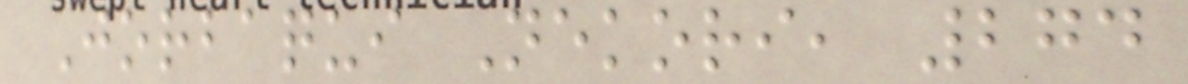Jorbaqui Nekori, 274
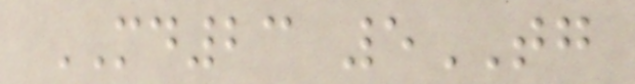MD23 5TG
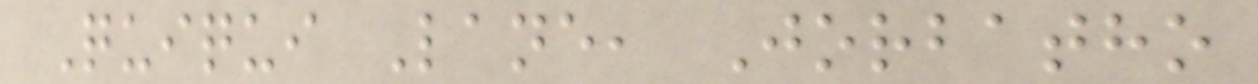Quiqui Lane, Jorbatho
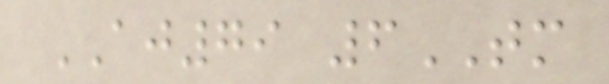AJ79 6TM
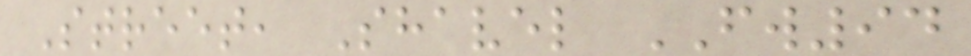Street, Shavel FW94
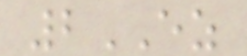2EZ
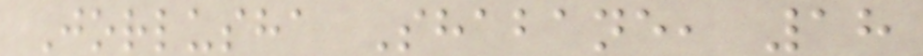Jorlusha Shabane, 18
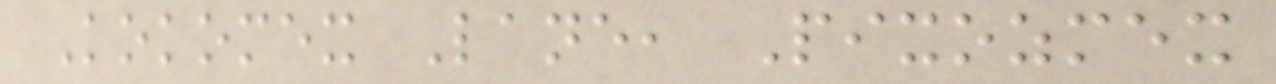Kokomex Lane, Pixozmex
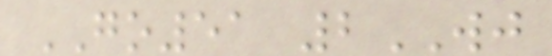GO51 2WJ
